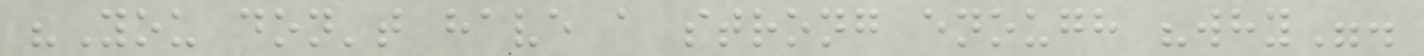"You don't have a strong enough "why".
